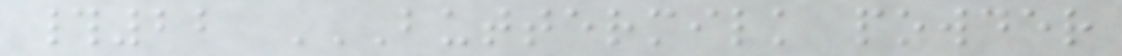#22 BUTTERMILK POWDER
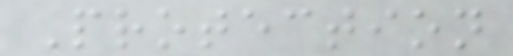Protection
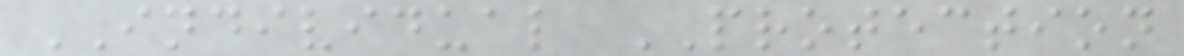INDIVIDUAL PROTECTION
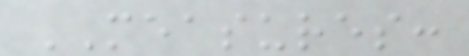MEASURES:
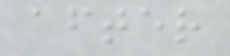after
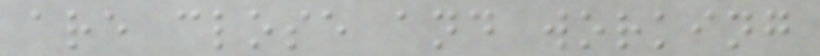are close and working
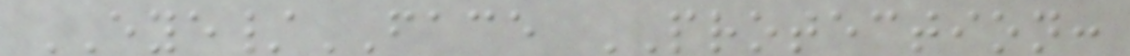EYE/FACE PROTECTION:
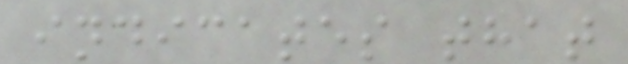indicates that
